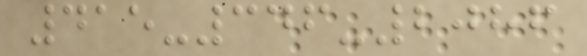415-346-2086
